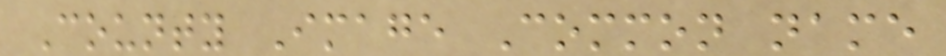County Image Common name
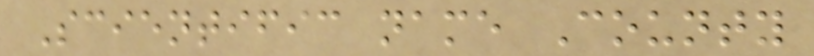Scientific name County
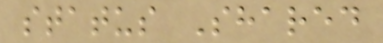status Shared
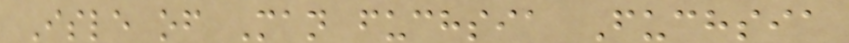Isle of Man fuchsia Fuchsia
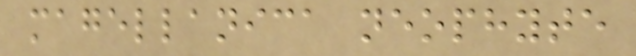magellanica neophyte
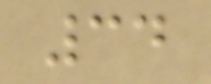34
